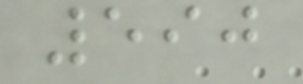590
